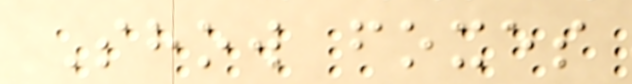Show foxes
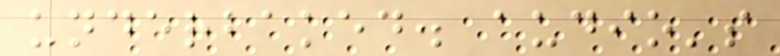underbaked. audio's
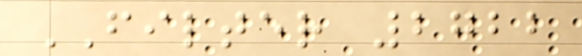FILTER 2722
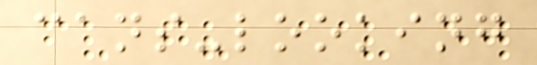cans-looking
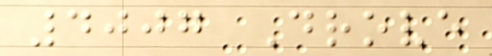4007 Drove
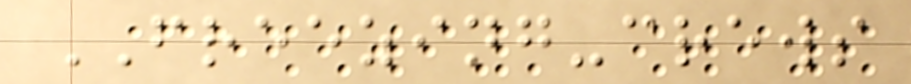FREEZING-crews
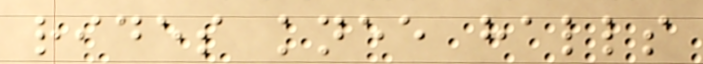rides knee halls
